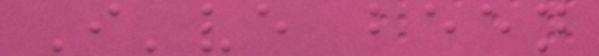I've been
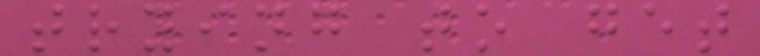trying to get
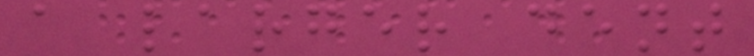a larger dent
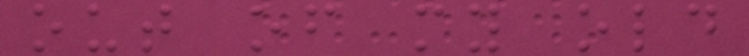out of my old
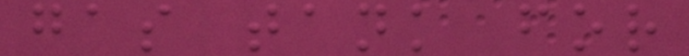gas tank for
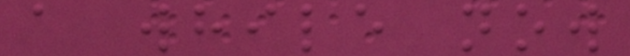a while now
